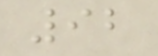92
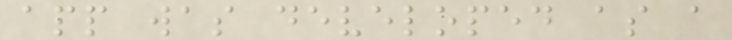app was developed as a
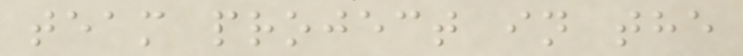team project in the
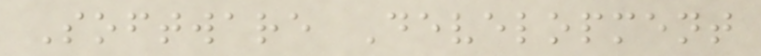Software Development
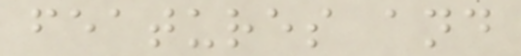features and
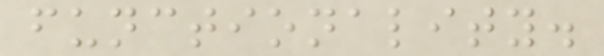functionality.
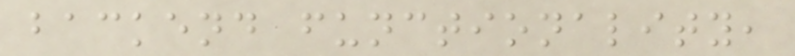backend functionality,
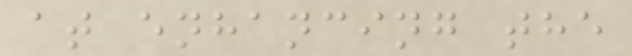at enhancing the
